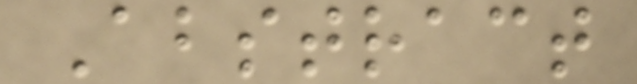Abstract
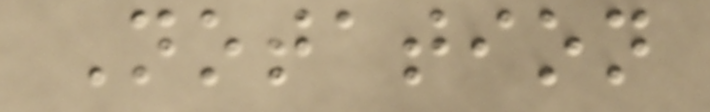Notation
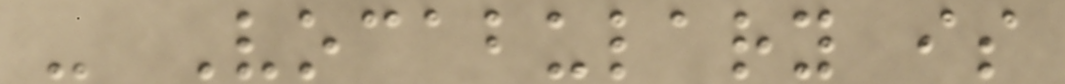- Vocabulary is
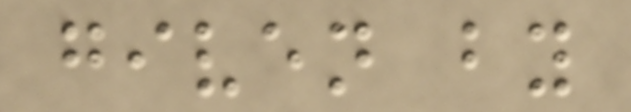given by
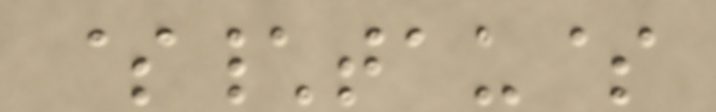$\tau$
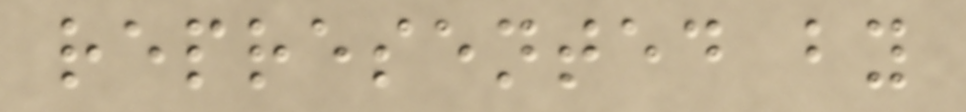represented by
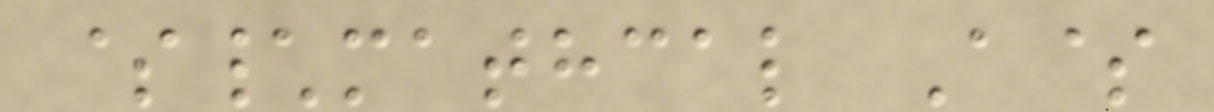$\mathcal A$
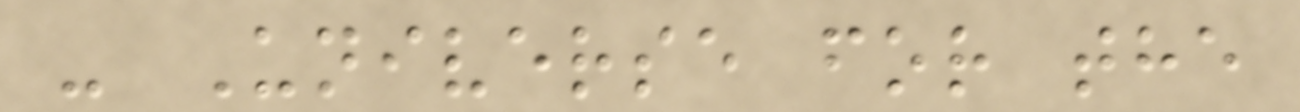- Universe for the
